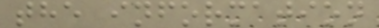the information
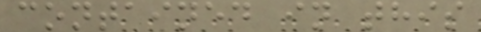contained in this
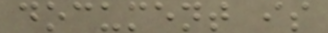document is
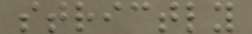strictly
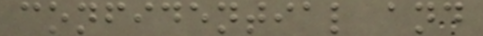confidential and
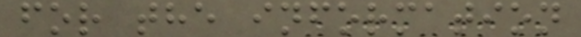for the information
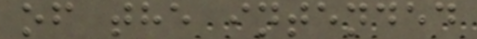of the intended
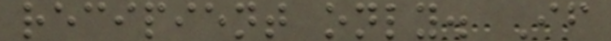recipient only. If
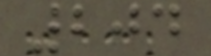204
